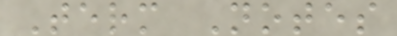Term Notes
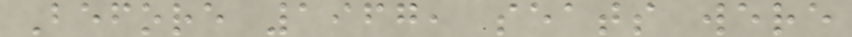Before 1967, seats were
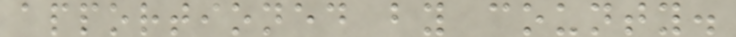apportioned by county.
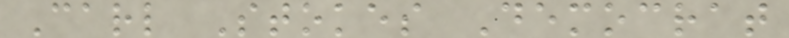Carl Stokes Democrat
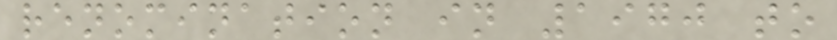renomination in 1970 to
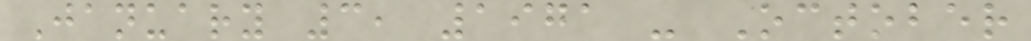January 3, 1971 - October
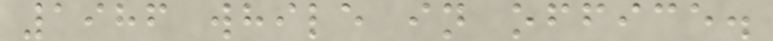1986 while in office.
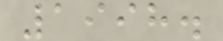1998.
